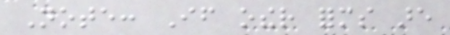Note: If other forms are
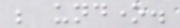be undone.
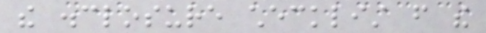the disclosure checklist from the
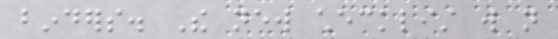binders. The new checklist will not
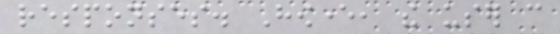responses. However, the user can
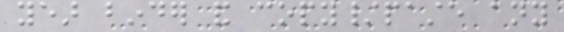year binder and copy/paste any
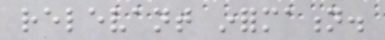relevant information.
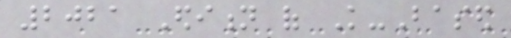2021 Edition of Knowledge-Based
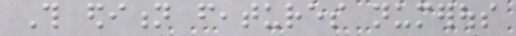This edition features numerous
